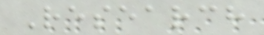Research
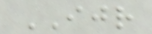IJR
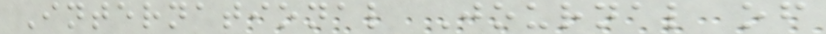International Journal of
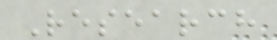Research
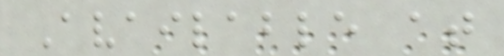Available at
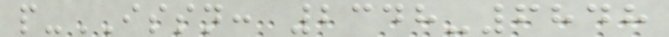p-ISSN: 2348-6848
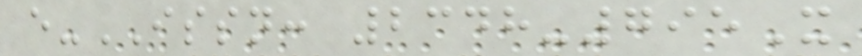e-ISSN: 2348-795X
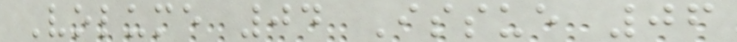Volume 04 Issue 06
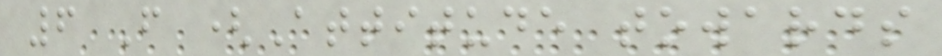6 F (Attitude towards
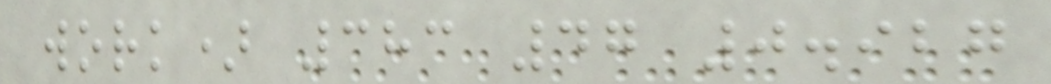work) 383 47 0.927
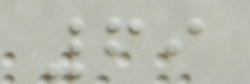69
